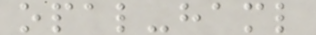opal-haml
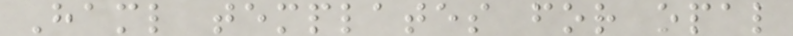Haml templates for opal
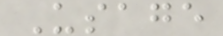Usage
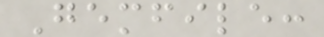Gemfile:
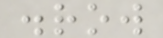.row
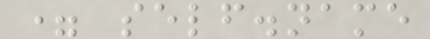= self.name
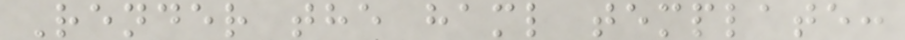Render the haml template:
